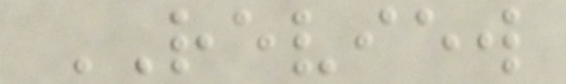REVIEW
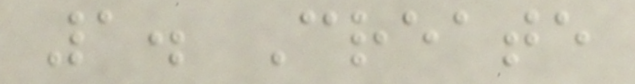1. Create
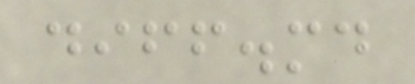diff.md
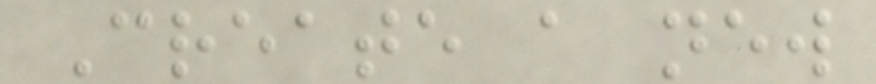Create a new
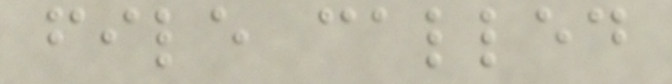file called
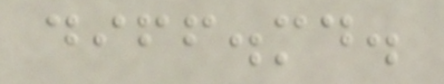diff.md.
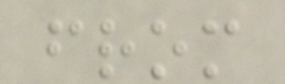from
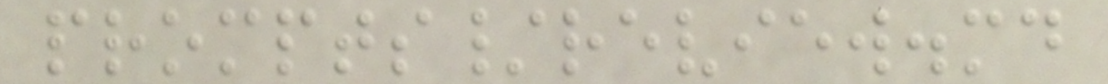prompts/review.md
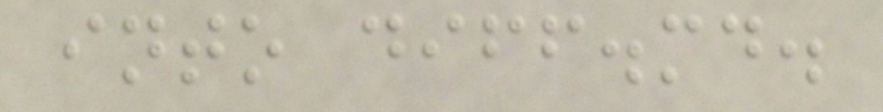into diff.md.
